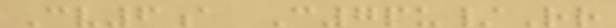Cv6a C7pu/Rr
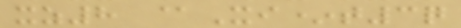xz8 @Xi*t3q
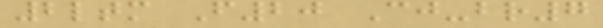2ltm F20 Cj-br7
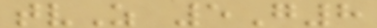tvZ 5G8
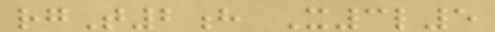rgT2h X3l5
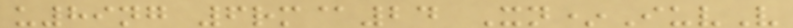u89ng 6rm@24 Xn*IuvV
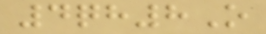4qh8O
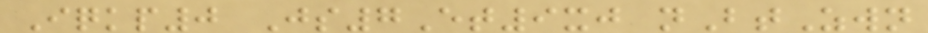Iqkp0 Js7Et9xj nBtZwn
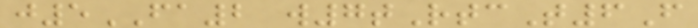j5FA2 w7tRtcT6F
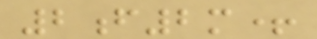2f2m+
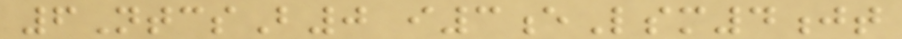6NtcsB0 i3eLsm4jt
